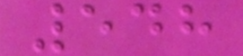548
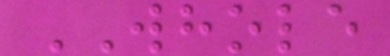WHOLE
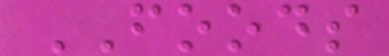FOODS
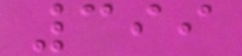399
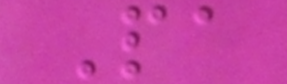Pa
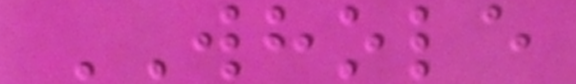WHOLE
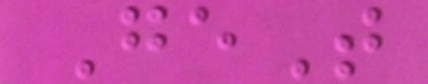GeT
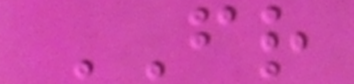FR
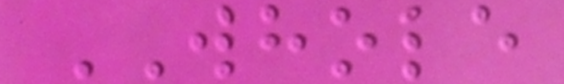WHOLE
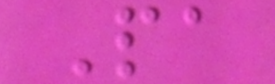Pa
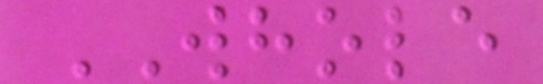WHOLE
